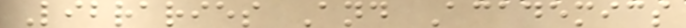Libraries And Academics
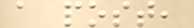a post,
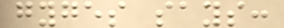gyges says:
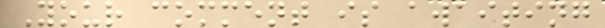Your comment is awaiting
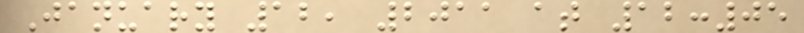January 12, 2011 at 12:05
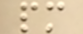pm
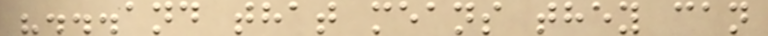"...and that means they can
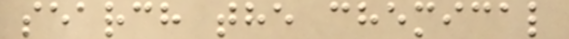search the chemical
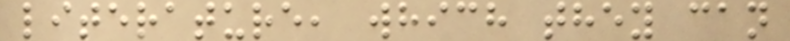literature, which they can
